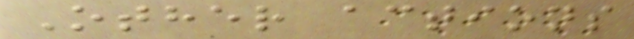Other actions
